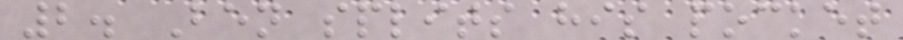2. Ben splits his pocket
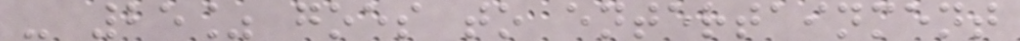- 25% goes to entertainment
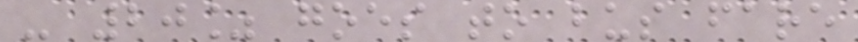- 20% goes to bus fare
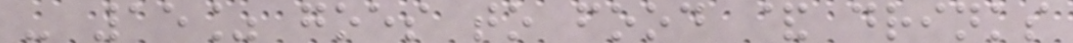- 15% goes to food & drinks
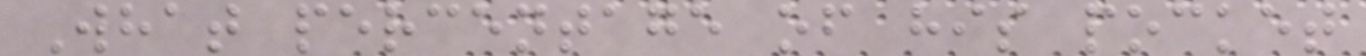What percentage of his pocket
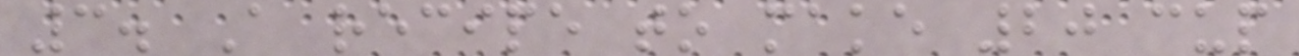3. A recipe to make 20 cup
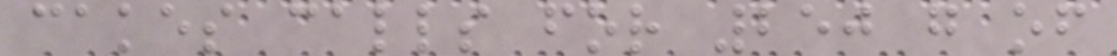cakes calls for 250 g of
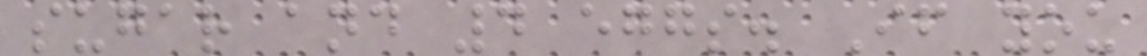sugar and 4 eggs. If you
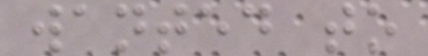wanted to
